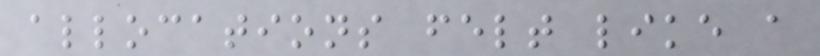allocations felt like a
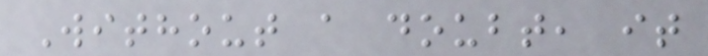Without a doubt, it
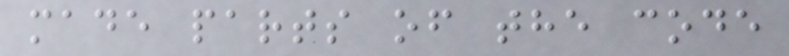made parts of the code
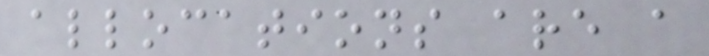allocations are a
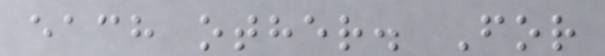each other. For
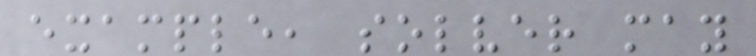example, solver may
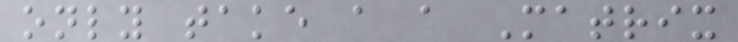only take a a Matrix
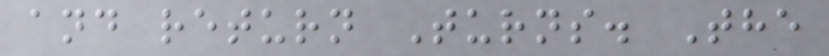and return Turns. The
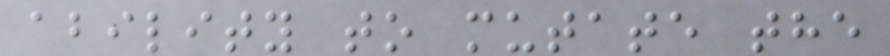ability to mutate the
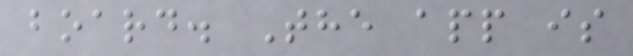board. The app is
